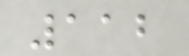112
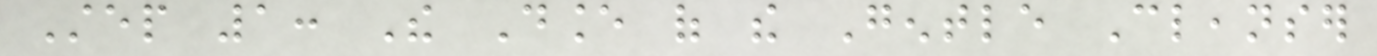Step 1: The Dance of the Gentle Cleanser
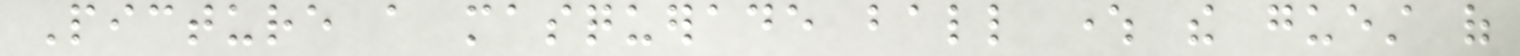Picture a masquerade ball where the guest of
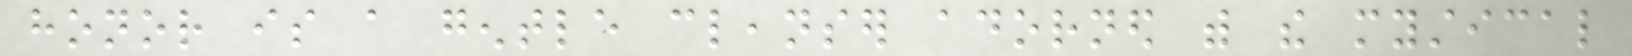honor is a gentle cleanser adorned with the mystical
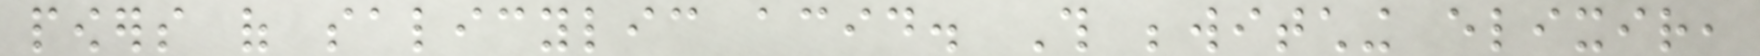powers of salicylic acid. This bewitching elixir,
